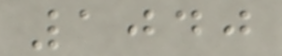1040
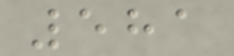581
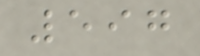597
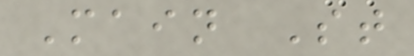Main St
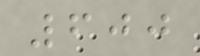600
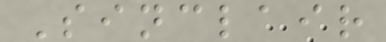Sinclair
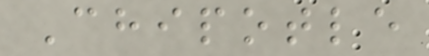Chipotle
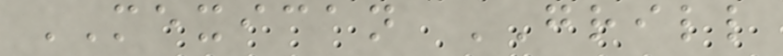MEXICAN GRILL
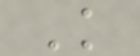K
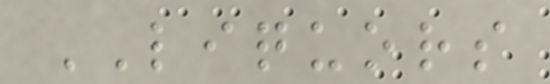LIQUORS
